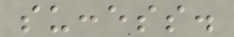success.
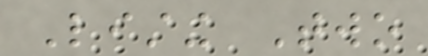Listing Two
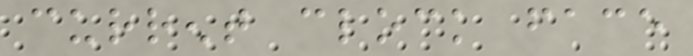current clock face
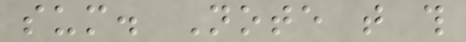sum. Note that this
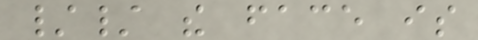// the face is
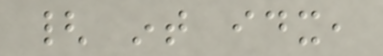{ int idx,
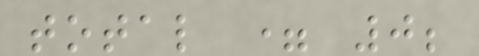total = 0;
